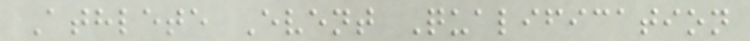Athlete Event Qualification
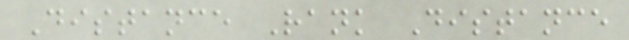Distance Rank Distance
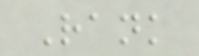Rank
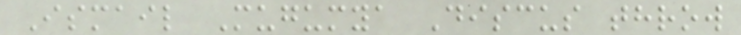Ismail Mugumya Discus throw
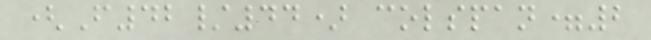(F42/44) colspan=2
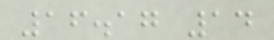16.17 14
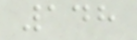148
